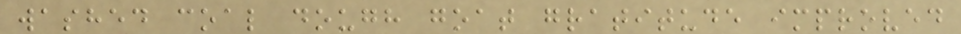washed coal dough goat gratitude improved
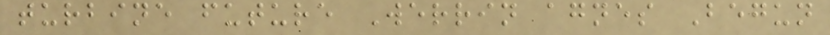turbine future Werrin agnes Begun
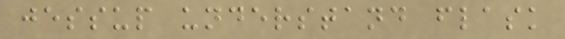jessup understand flask
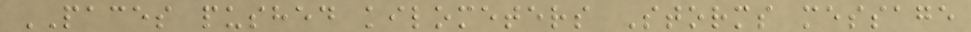PACES pushed kilometers Storms message
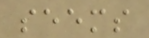seems
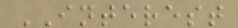INTEREST
